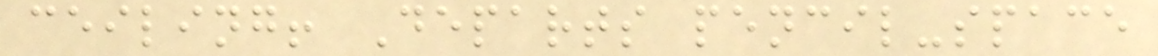ceiling! Departs pencil-space
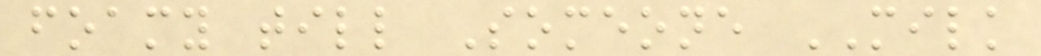foamy till Someone MILK
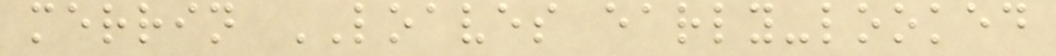merrin LOAVES early-looked
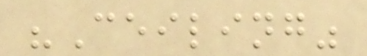"Ceiling"
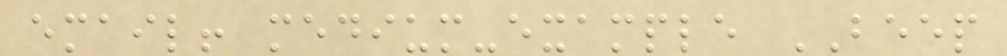email! medium-example BEEP
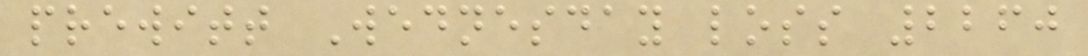prewitt Wednesday loss 2260
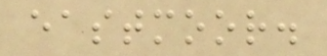eastmoor.
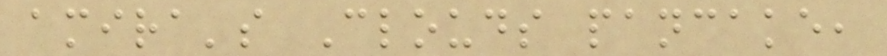amira's Clouds pancake,
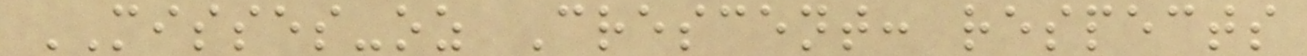MISSES-oz Crescent: respects
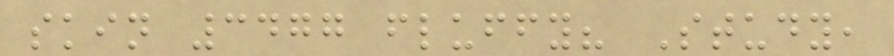skin 3477 fluffy? Study,
